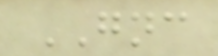GNC
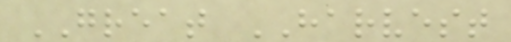GREAT HARVEST
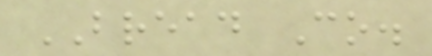BREAD Co.
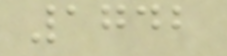1742
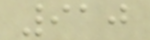910
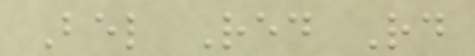Bel Red Rd
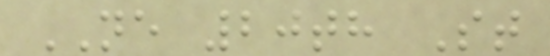NE 20th St
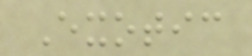Exotic
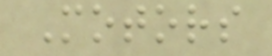Motors
